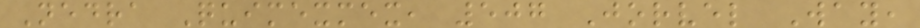Nedra Quimexmex, 507 Jorvel Way,
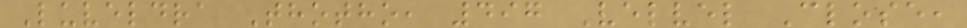Luveldra Thotho, 497 Velvel Close,
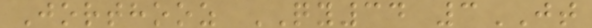Jorthooz QY34 3JT
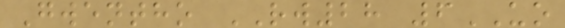Gwentho RW28 6UO
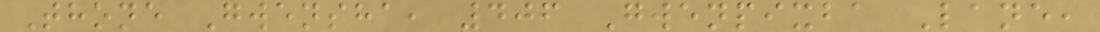Thone Gwensha, 406 Gwenpixba Lane,
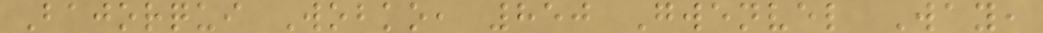Bajorqui Wobko, 850 Gwenvel Way,
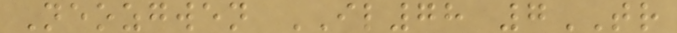Neozgwen IL78 7TR
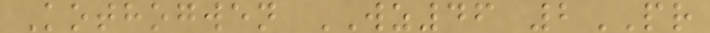Kothogwen WZ46 2PR
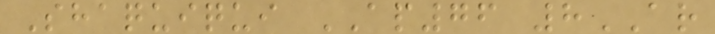Shaquiqui AP76 8AR
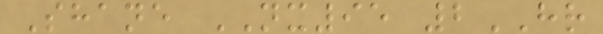Shane NX95 2HR
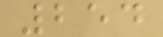254
